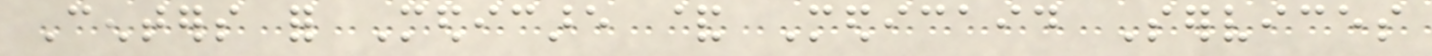Centers for Medicare & Medicaid Services
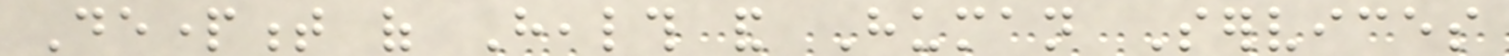Department of Health and Human Services
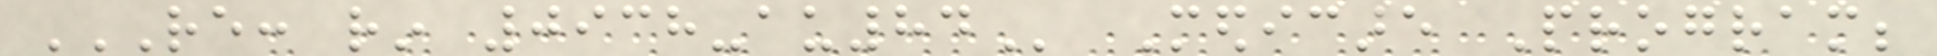RE: RIN 0938-AU84 Medicare Program;
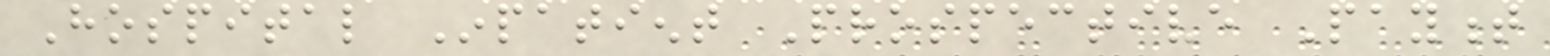Hospital Inpatient Prospective Payment
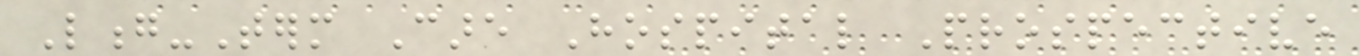Long-Term Care Hospital Prospective
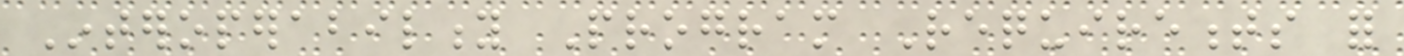Interoperability Program Requirements for
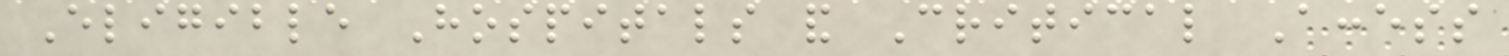Eligible Hospitals and Critical Access
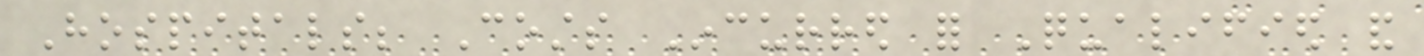Hospitals; Costs Incurred for Qualified and
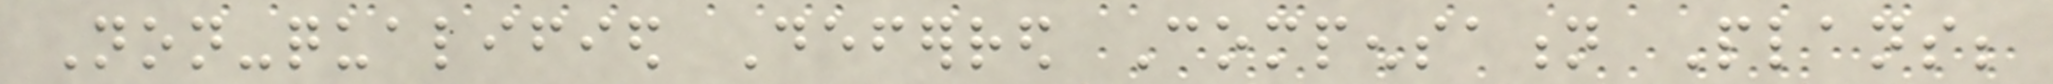Non-qualified Deferred Compensation Plans;
